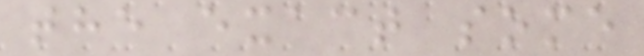the exact some
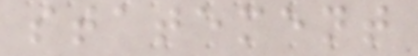statement
